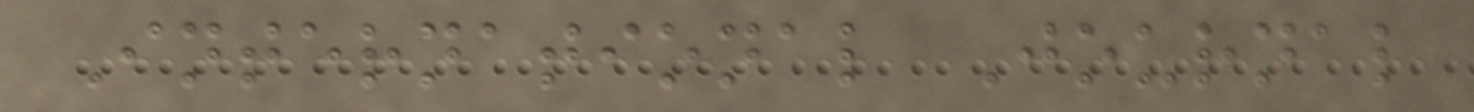International Journal
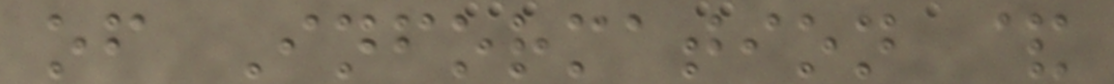of Information &
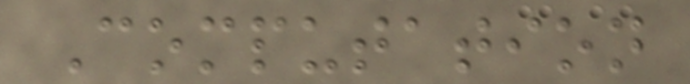Computation
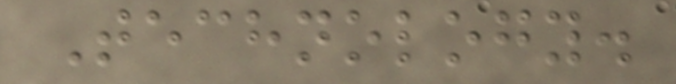Technology.
